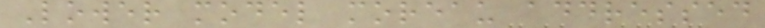Lower model moreau addressed
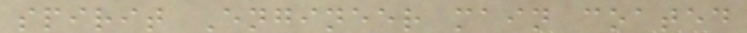spirit Engineer main coated
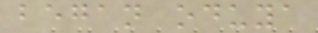began oduya
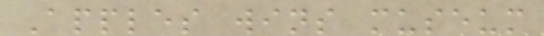Apples wins museum
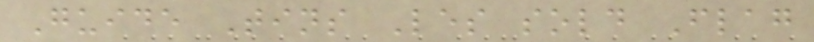Guide Tins Les sold Flag
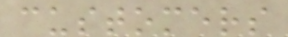customers
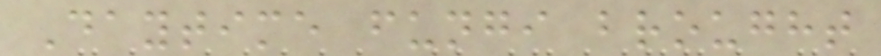Daytime fungi brought
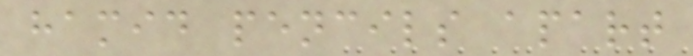hamid pencils apart
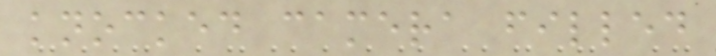knocked camera filled
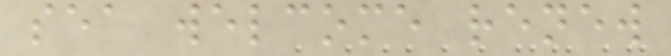sea welcome renew
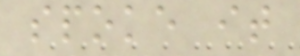spoke it
